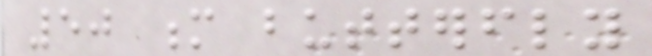50 m butterfly
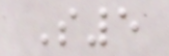S5
